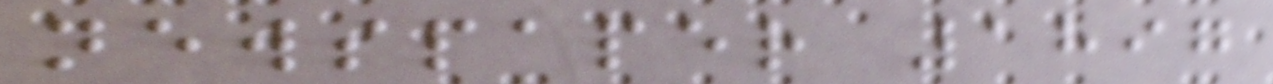newspaper 1897
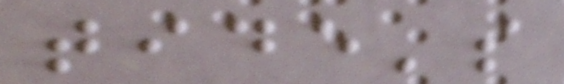tide's
